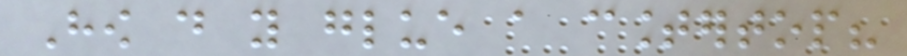How do you glue a countertop?
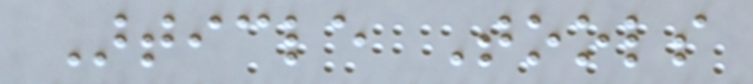Article Tools
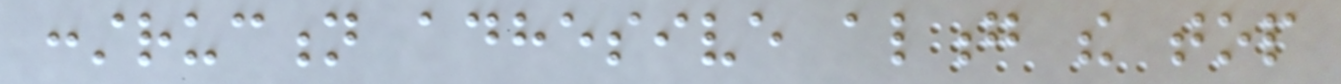construction adhesive along the top
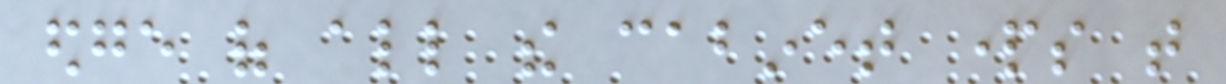edge of all the cabinet parts that
